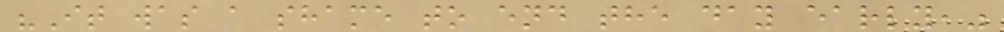"It was a shame to end the day early,"
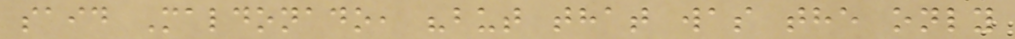said Maldonado, "but that was the only
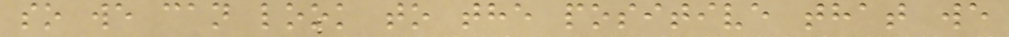so we can look to the positive that we
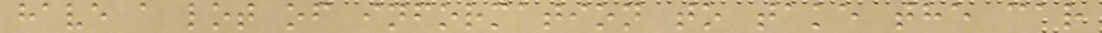have a lot of information to take the car
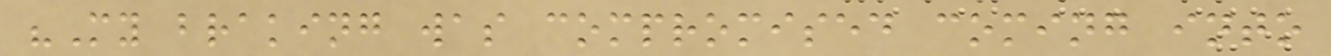"My braking was compromised coming into
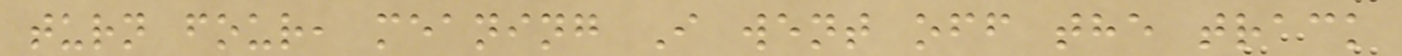turn four, meaning I went off the track
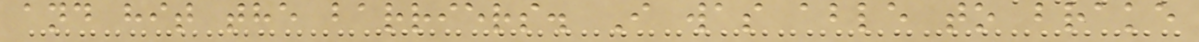and hit the barriers. I was able to brake
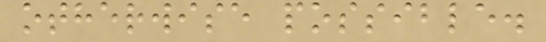otherwise possible.
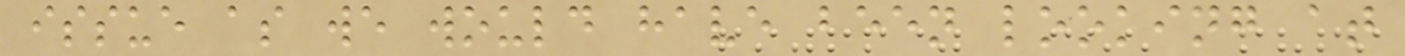issue as we would have been looking at
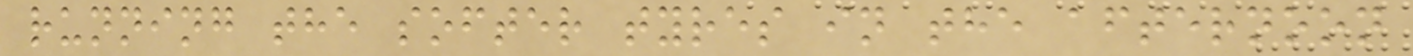running the softer tyres in the afternoon
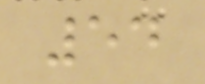54
